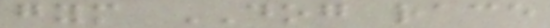gym DOG race
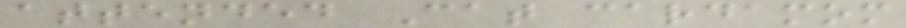attended Cat cardamom
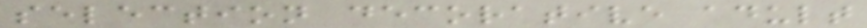selection decorative adult
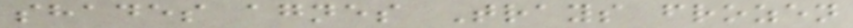shades agnes Trays frozen
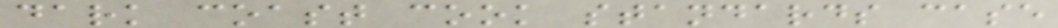dark coast cook standards case
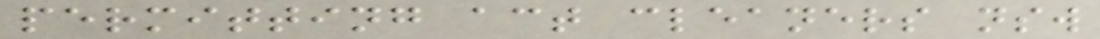permitting act cleaners nsw
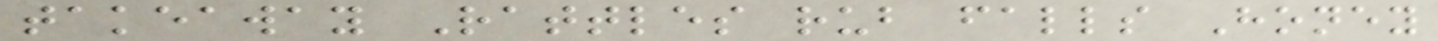takeaway Rattles rub falls Honey
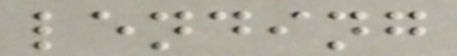lending
